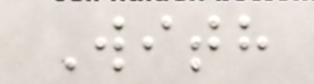With
